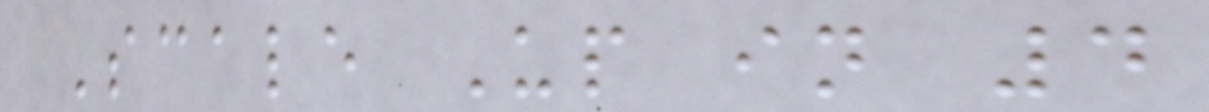Scale Up in 4
